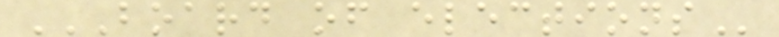BOARD OF ELECTIONS
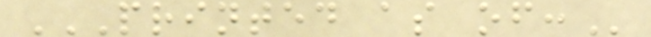PRINTED AS OF:
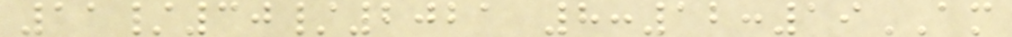11/30/2021 8:12:19AM
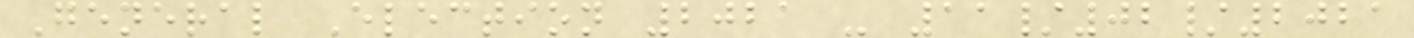General Election 2021 - 11/02/2021
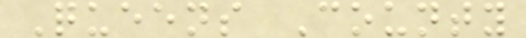Queens County
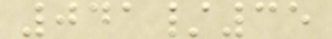041/35
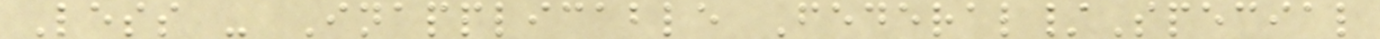Less - Inapplicable Federal/Special
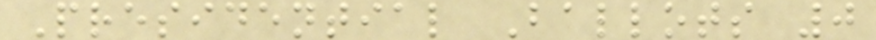Presidential Ballots 0
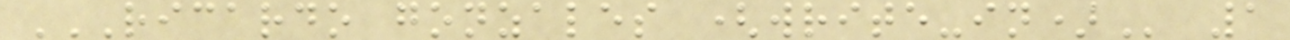RICARDO GONZALES (WRITE-IN) 1
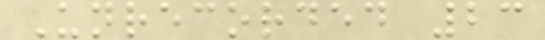Unrecorded 23
